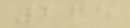265
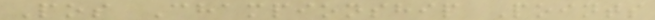Pos Championship Points
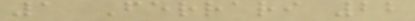1 Ferrari 22
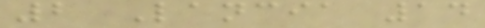2 Lancia 14
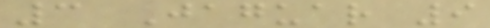3 Jaguar 9
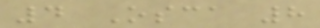4 Osca 8
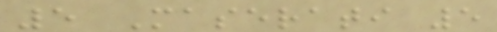5 Maserati 5
